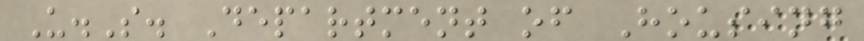U.S. Department of Housing
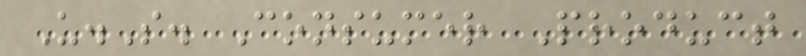U.S. Consumer Product
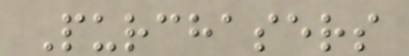Purchasers
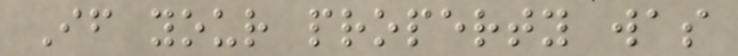If your property was
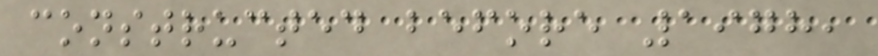constructed before 1978,
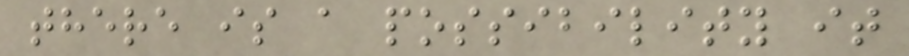there is a possibility it
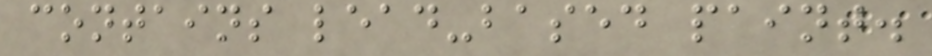contains lead-based paint.
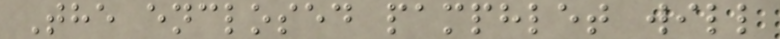The enclosed pamphlet will
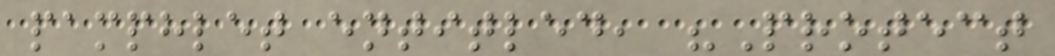pamphlet entitled, "Protect
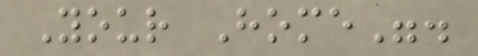Your Home".
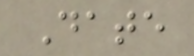Date
